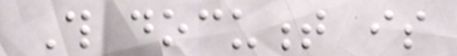This document is
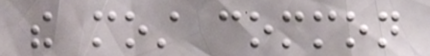the most common
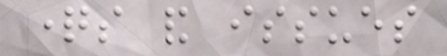questions and issues
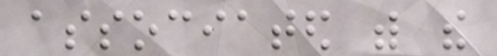associated with the
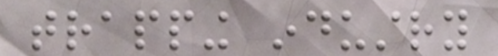trapping industry
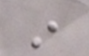in
